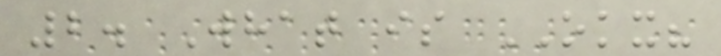2. What is OKX?
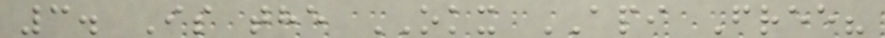3. Is the OKX API Free?
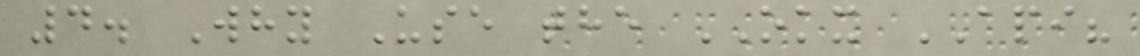4. Why Use the OKX API?
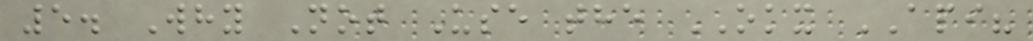5. Why Not Use the OKX API?
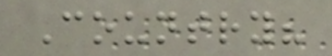Country?
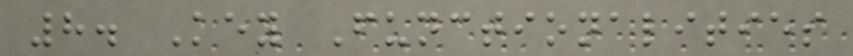8. Key Functionalities
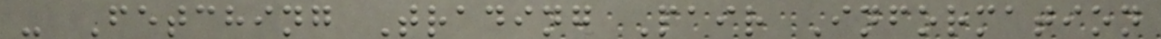- Fetching Trading Pair Information
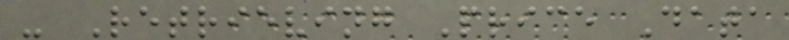- Retrieving Price Data
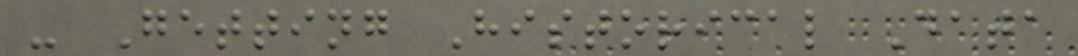- Getting Historical Data
